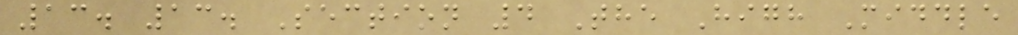13. 13. Section 4 The High Middle
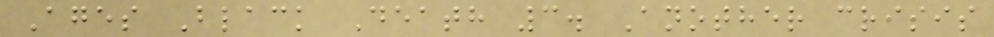Ages Black Death 3. Another crisis
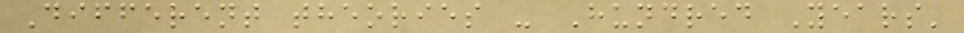Different theories - Hundred Years'
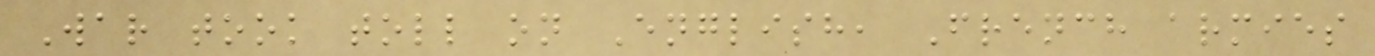War took toll on English, French armies
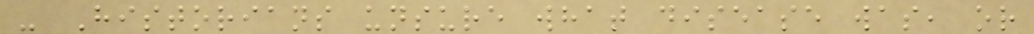- Historians unsure what disease was, or
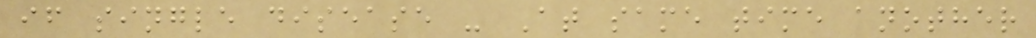if single disease - At same time another
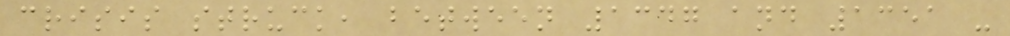crisis struck, between 1347 and 1351 -
